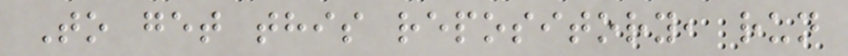To get this repository, run
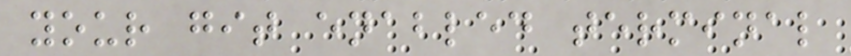your git enabled terminal
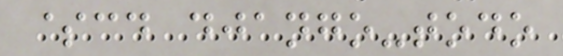$cd django-todo
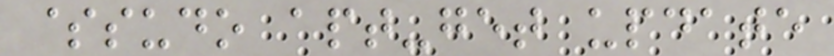$sudo apt-get update
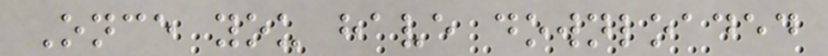Once you have downloaded
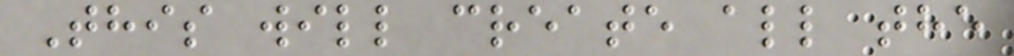This will create all the
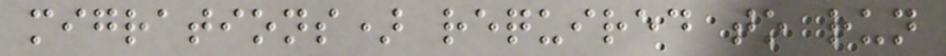migrations) required to run
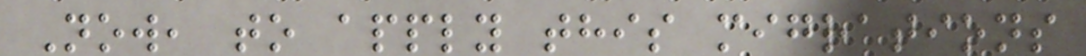Now, to apply this migrations
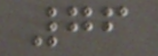76
